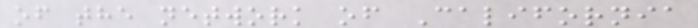of the network of California
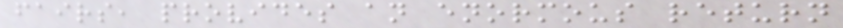fairs, provides an enormous return
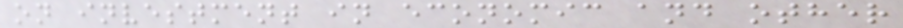on investment in economic and other
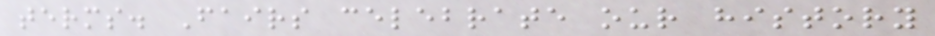terms. Fairs celebrate our history
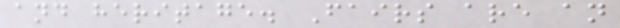and heritage. Fairs are an
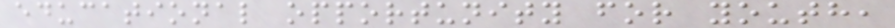educational opportunity for youth,
